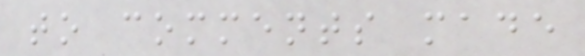to comments made
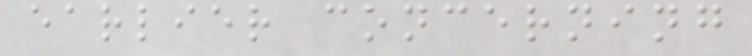earlier concerning
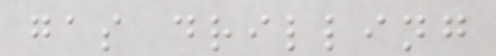gas drilling
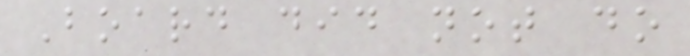Board did not do
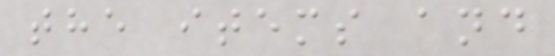the items and
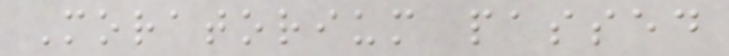Moratorium passed
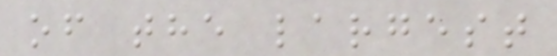of the largest
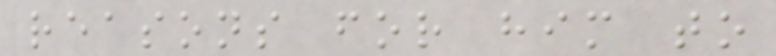reasons for him to
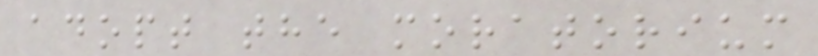adopt the moratorium
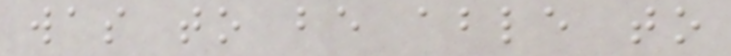was to be able to
